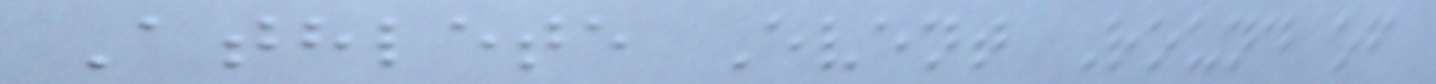Athlete Event Round of
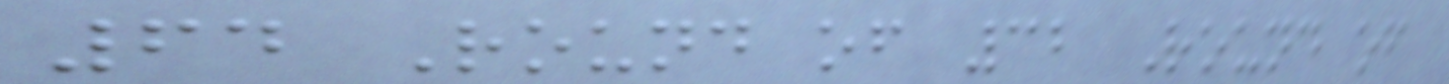64 Round of 32 Round of
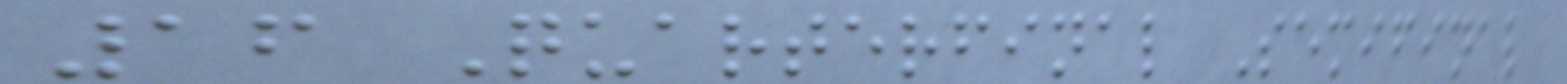16 Quarterfinal Semifinal
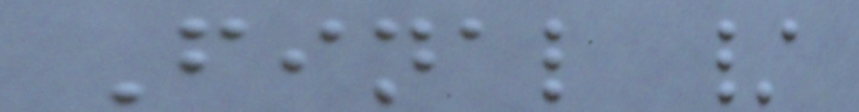Final /
